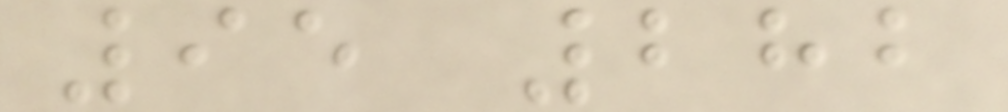95 282
